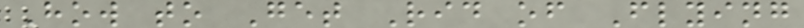How to Get Rid of Flying
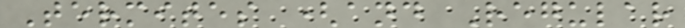Termites (and Regular
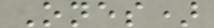Ones)
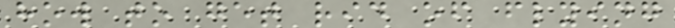how to get rid of flying
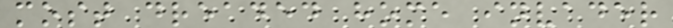most dreaded home invader
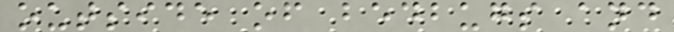outside of bedbugs and
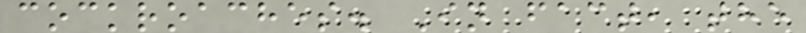cockroaches. In fact, the
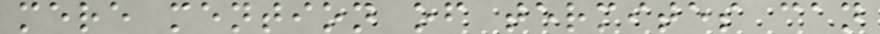mere mention of termites can
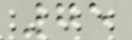75
